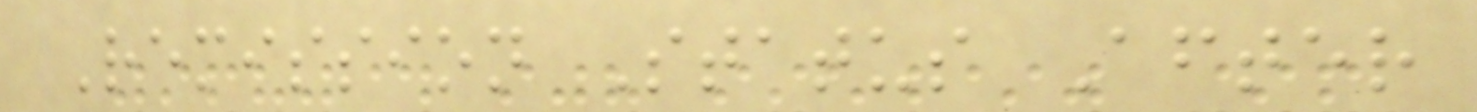Remission Status After
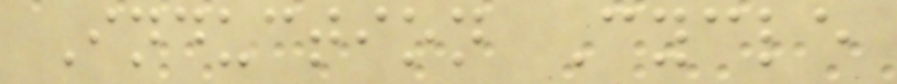Induction Cycle
